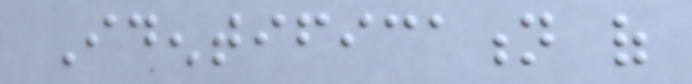Identification of
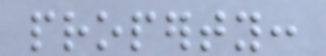property:
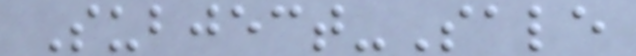Subject-Sale
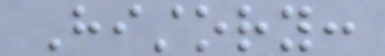History:
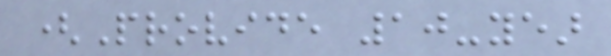(Provide 10-year
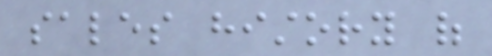sales history of
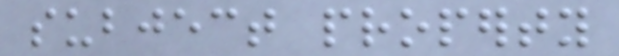subject property
